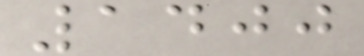1400
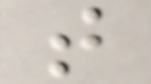t
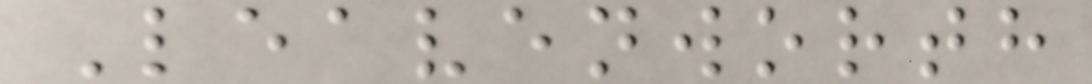Leavenworth
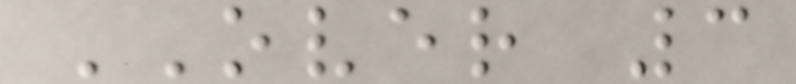OVER 3
